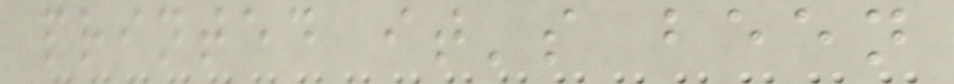printed it's been
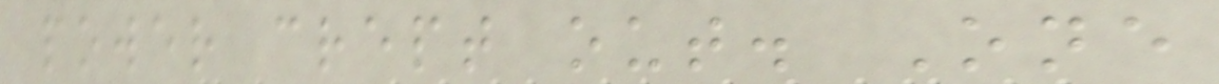power crept out. One
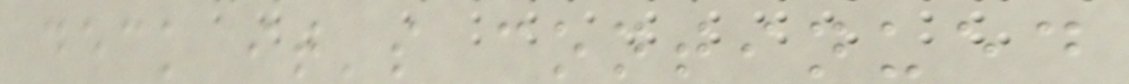deck it's continued
